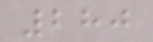280
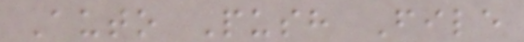Auto Push File
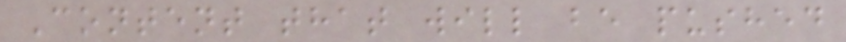Content that will be pushed
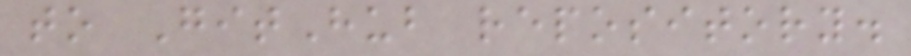to GitHub repository.
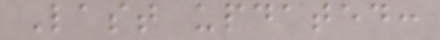Last updated:
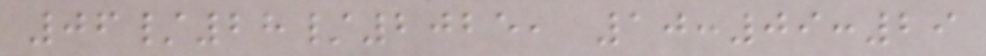06/28/2025, 10:09:29
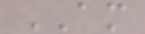AM
